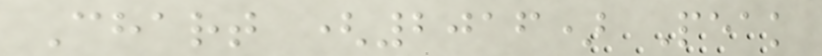Chart (2016) Peak
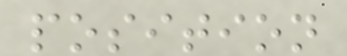position
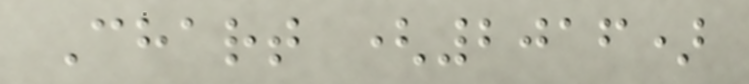Chart (2016)
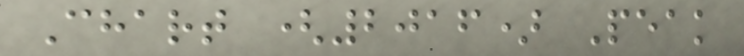Chart (2016) Peak
